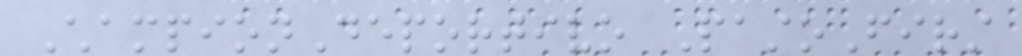ChampionDeportivo PastoFirst
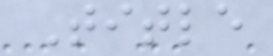Title
